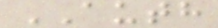AUTH
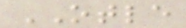OTLE
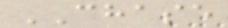CHASE
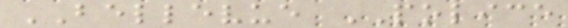BELLEVUE POLICE
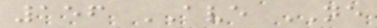156 AVE NE
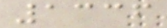1336
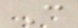C
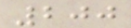200
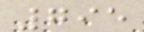795
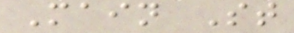Main St
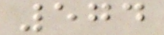574
